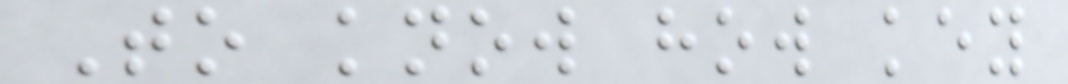To know how key
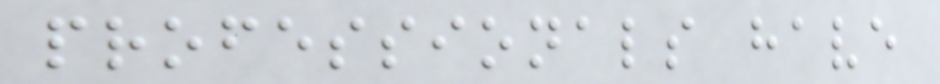professionals have
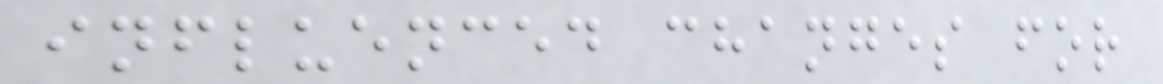influenced changes for
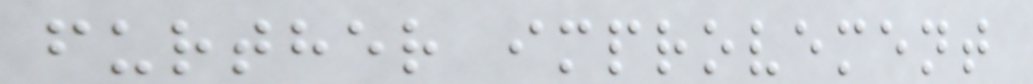further improvement
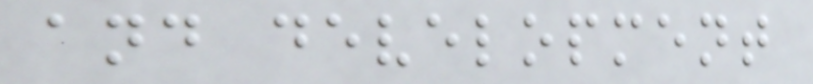and development
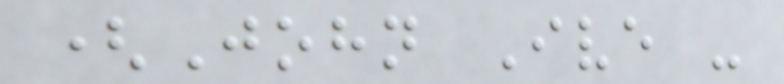(John Ive -
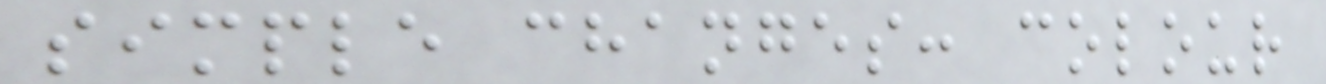simple changes: colour
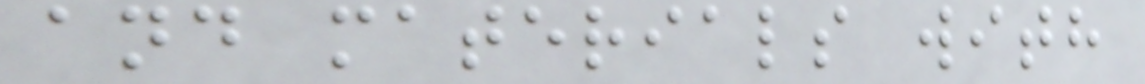and materials with
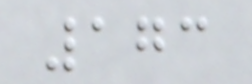173
